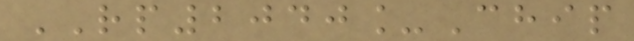RP2040_Chip
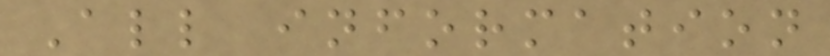All information
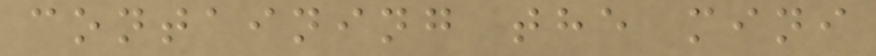containing the mini
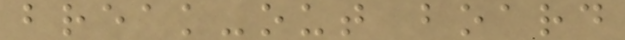break-out board
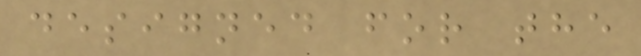designed for the
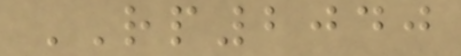RP2040
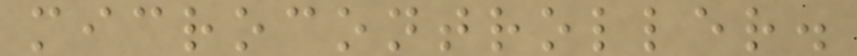microcontroller.
